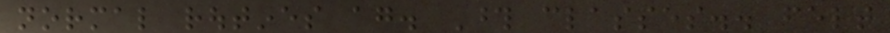normal routines again. Those classes.. felt
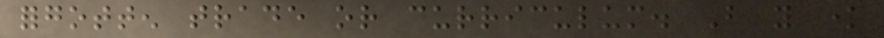forgotten trade or curriculum. But you know
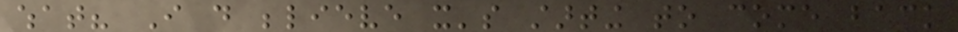what? I do believe it's starting to come back
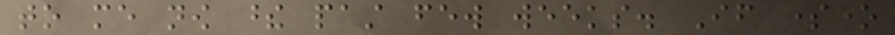to me now these past few weeks. If someone
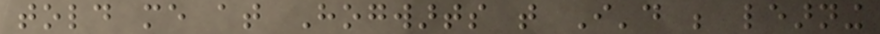told me at Hogwarts that I'd be learning
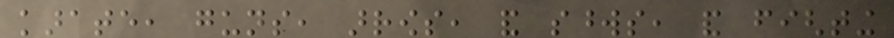karate, guns, arrows, and swords, and fighting
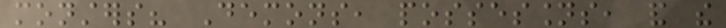monsters? Demons, possessions, and the
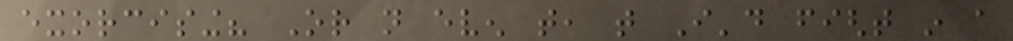exorcising? Or not even that, that I'd fight in a
